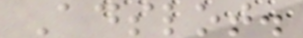Adslot.
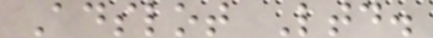Adslot Ltd.
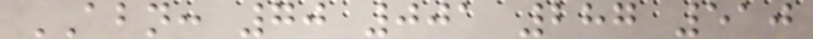ABN: 70 001 287 510
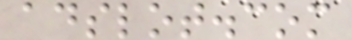adslot.com
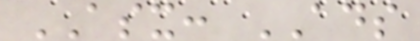ASX: ADS
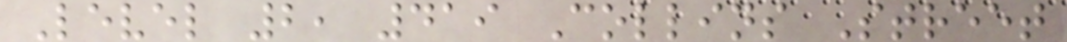Level 2, 419 Collins Street
